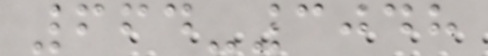664-3048
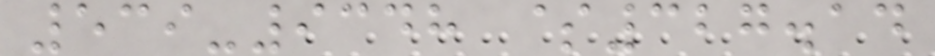539-9348 $327.14
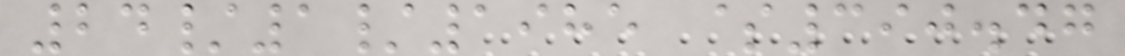24/1/1985 $390.47
